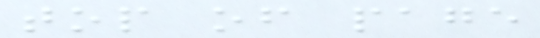top of page
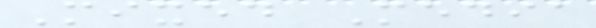Mixed Media
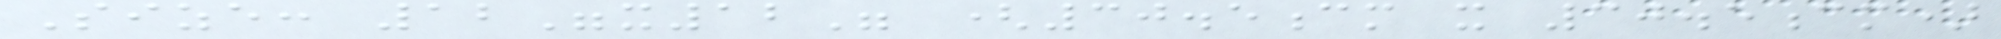Size: 12"x12" (30.5cm x 30.5cm)
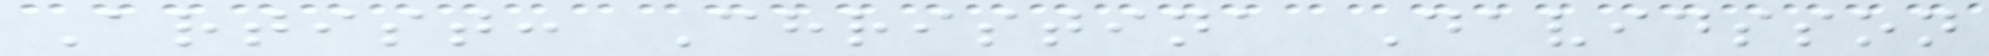Artist: Christina Davidsson
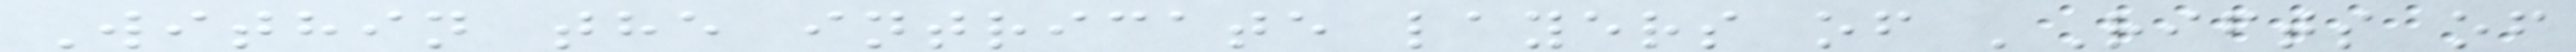Within the intricate layers of 'Rifts of
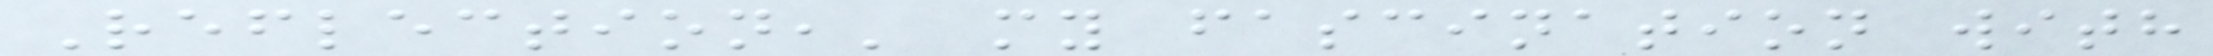Reflection,' my fascination with
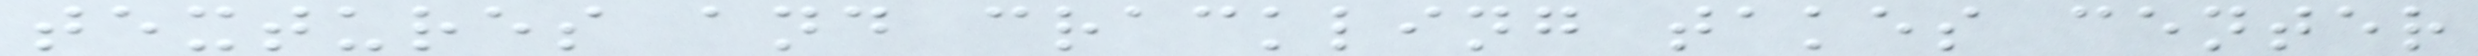textures and crackling takes center
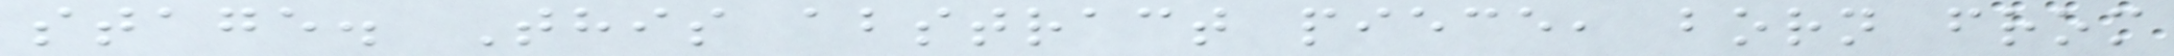stage. This abstract piece, born from
